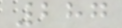287
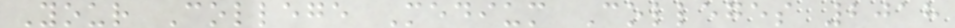Your College Medium Colleges 2018
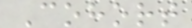Cohort
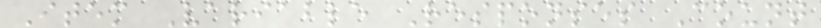Item Variable Responses Count
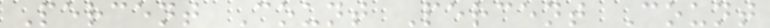Percent Count Percent Count
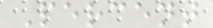Percent
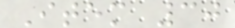Item 30
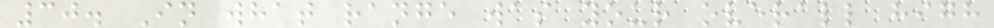30. In what range was your overall high
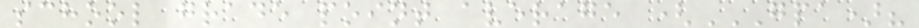school grade point average (GPA)?
